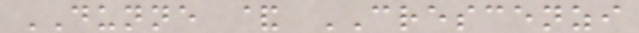DUNNE & CRESCENZI
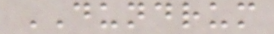DUNDRUM
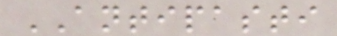ANTIPASTI
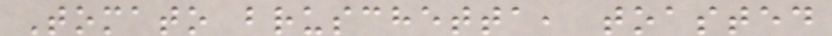Tomato bruschetta, toasted
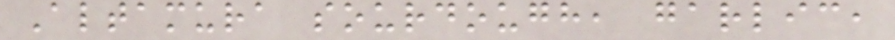Altamura sourdough, garlic,
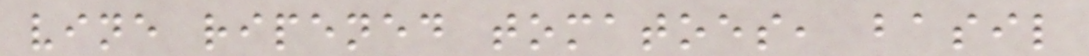vine ripened tomatoes, basil
